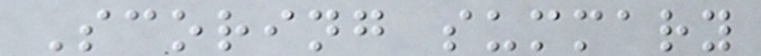Scoring summary
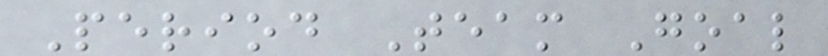Period Team Goal
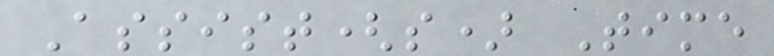Assist(s) Time
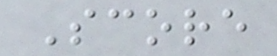Score
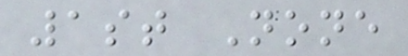1st None
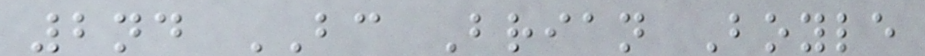2nd BC Brian Boyle
